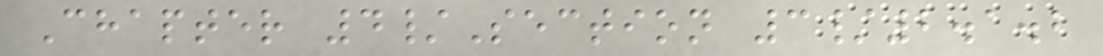Chapter 4/Section 3/2.1.2
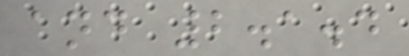and 2.1.4
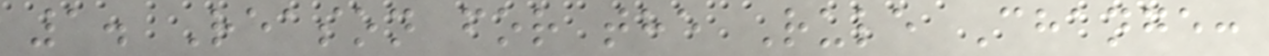1. Reason for the Rule Change:
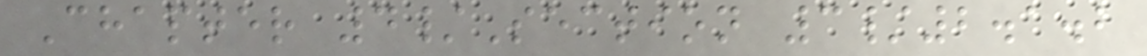Chapter 4/Section 3/2.1.2
